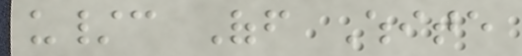u/c Off White
